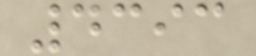4393
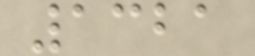1321
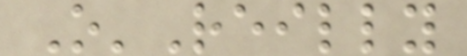O'Reilly
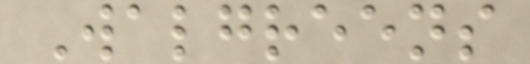Walgreens
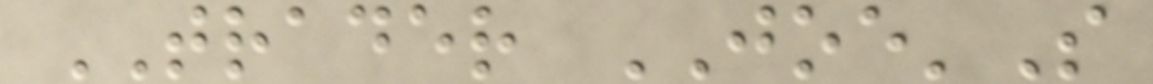TRADER JOE'S
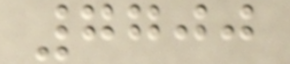7700
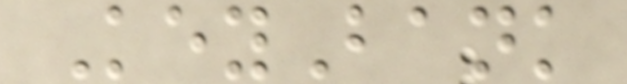KeyBank
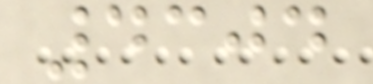4304
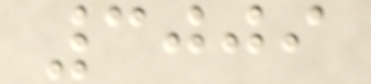3009
